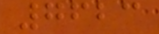7623
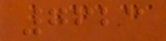7623
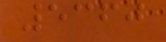5360
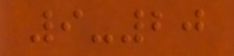9-20
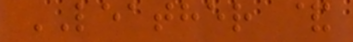LEATHER &
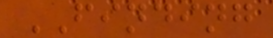FINDING
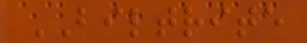BILTRITE
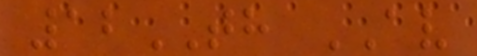12TH AV
